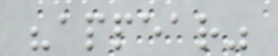"appear"
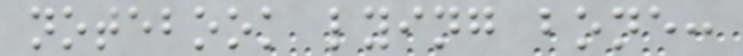notebook lying bone:
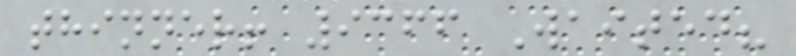thinner! 9366 Waited?
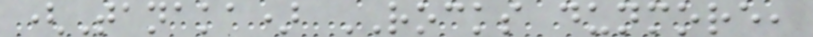(Tanaka) ROCKS dunmore,
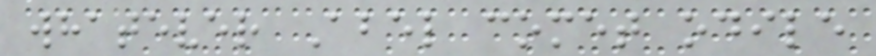whatever Abel comet odile
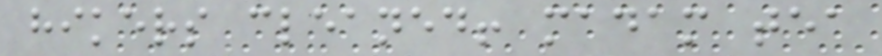hikers cleaned! madam tea
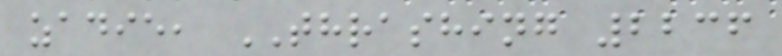zadie, THRASHING 2236
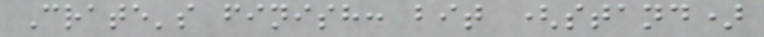Crate's finish: bit (stand)
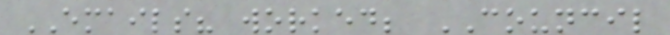EMAILS? worked; COUNCIL
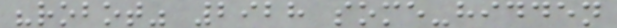"robot" 2928 some-hidden
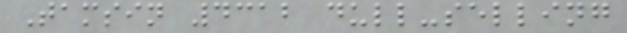Tamsin 4312 dull-selling
